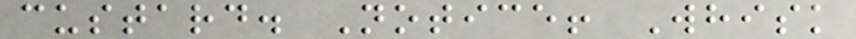custard. Notice! Whisk
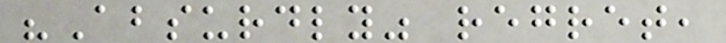"Absurdly" regret,
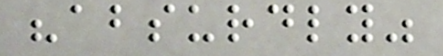"absurdly"
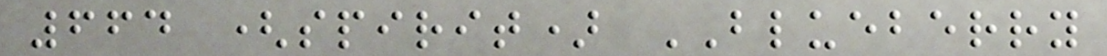664 (spirit) BLUEBERRY
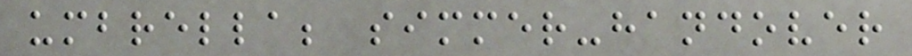umbrella; simmer-handover
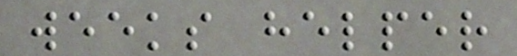weeks helper
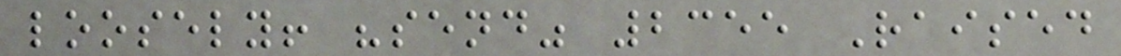loosely! "send" 2355 Raised
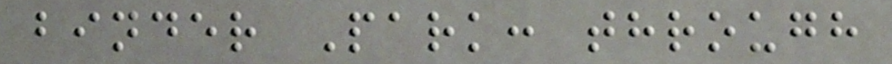binder Park: through
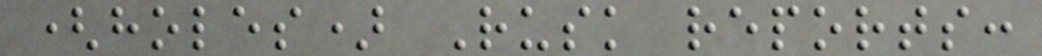(holes) Rusk reports:
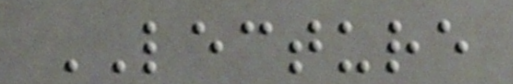LECTURE
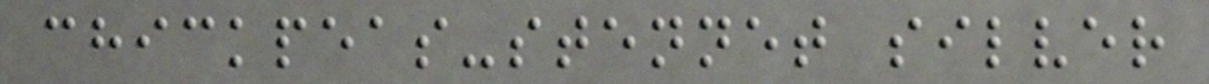chickpeas-stennet silver
